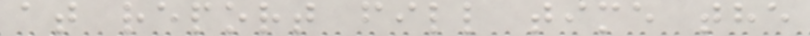at report fill time the
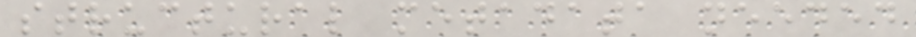structural metadata needed
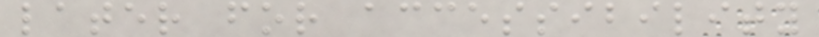later for accessibility
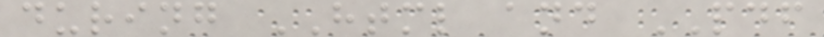during HTML and PDF
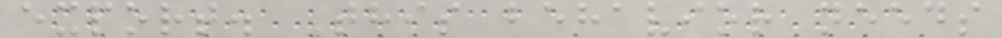export. This behavior needs
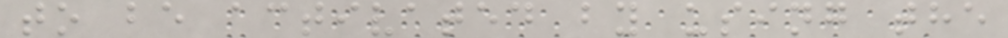to be activated by using the
